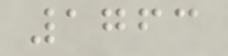1763
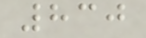830
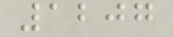1207
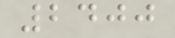2400
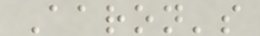Aaron's
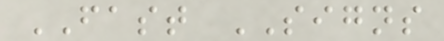FAST SIGNS
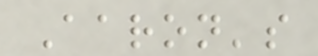Aaron's
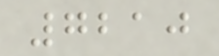7210
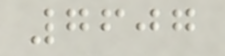7607
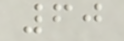60
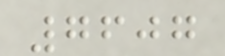7607
